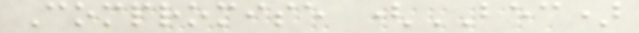Compromise (BEC)
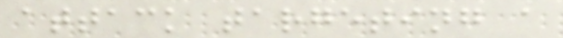attack targeting a
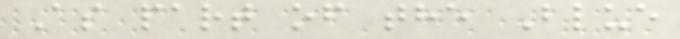As part of the Blue
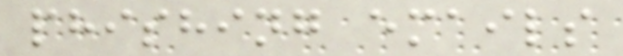phishing emails
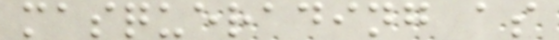masquerading as
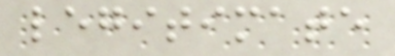legitimate
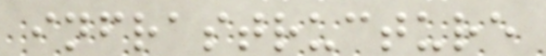infrastructure
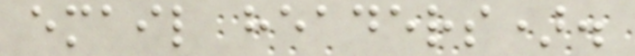email headers).
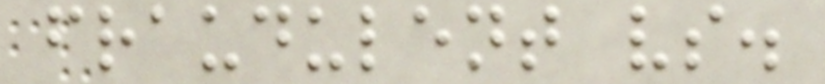fraudulent vs.
